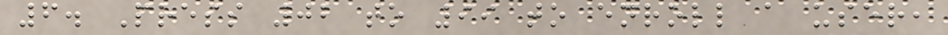6. Press 02 to 99 to enroll a user,
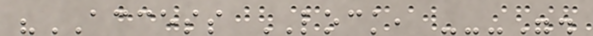"ACCESS LOCK, ---".
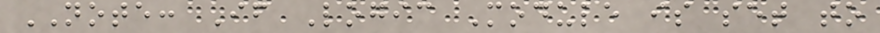NOTE: If Logic Module is set to
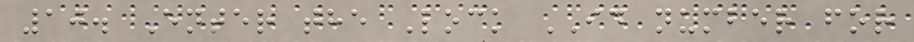10. Enter the Lock ID number for
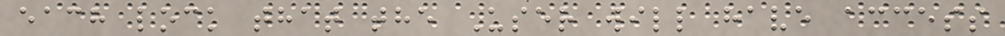each lock that the User will have access
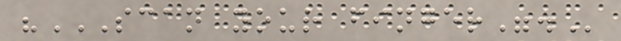"SCAN YOUR FINGER".
